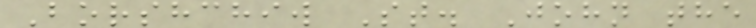Borshchiw St. John the
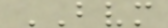BVM
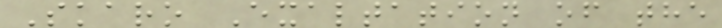Skaro Exaltation of the
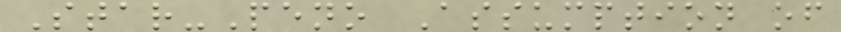Star-Peno Assumption of
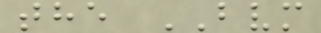the BVM
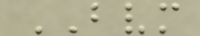BVM
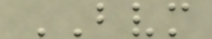BVM
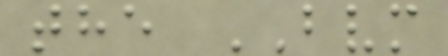the BVM
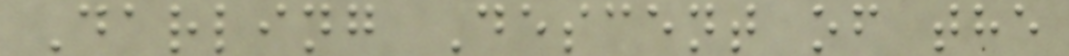Darling Descent of the
